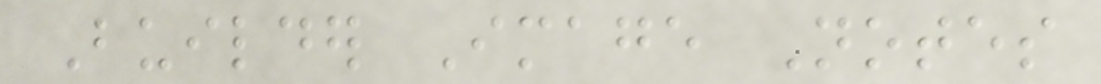Builder Image Notes
